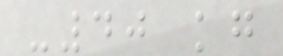-40 kg
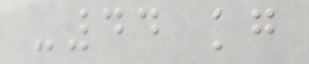-44 kg
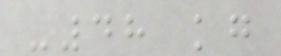-48 kg
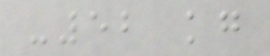-52 kg
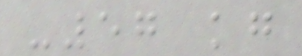-57 kg
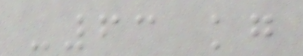-63 kg
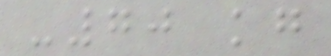-70 kg
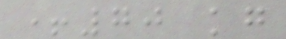+70 kg
